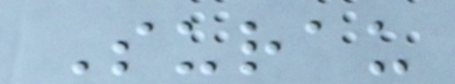Surau
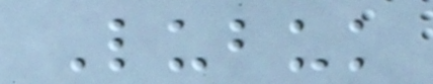Lubuk
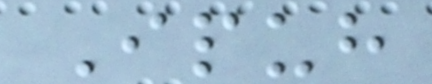Ipuh
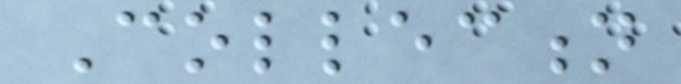Collection
